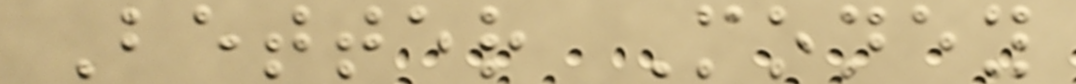Better Money
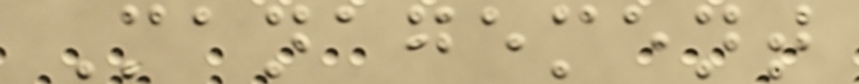Management
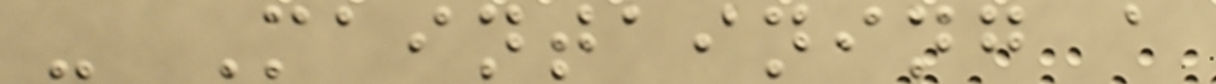- Maintaining a
